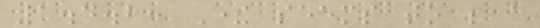1.4.2: There seems to be a
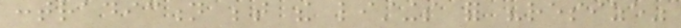contradiction between the listings for "resize"
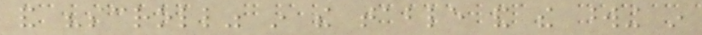and "scroll" in the table and the wording in
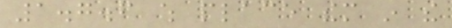1.7.6 which place them in the
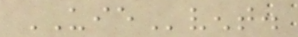UIEvent.
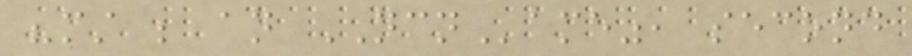"must be an NCName", second
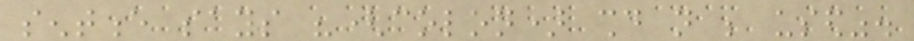sentence says "(colon) should not be used".
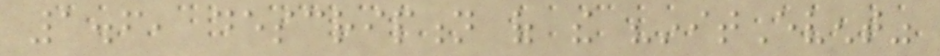1.6, description of the "initEvent"
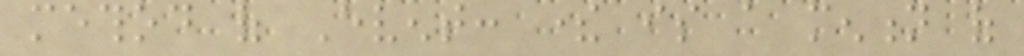method of Event: there is a mention of
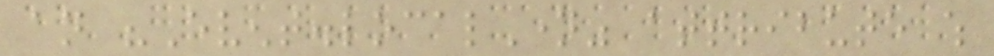an "Event.localName" attribute which
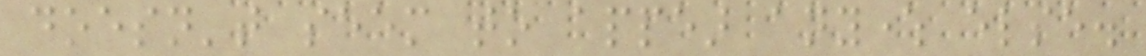doesn't seem to appear anywhere else.
